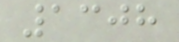1308
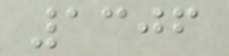1306
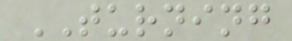TURNING
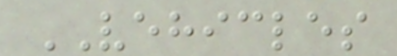VEHICLES
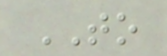TO
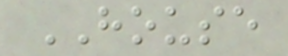HOUSE
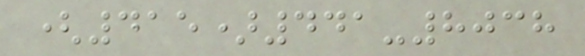(415)441-8038
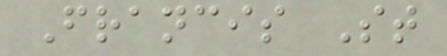Francis St
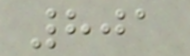801
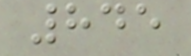845
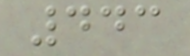443
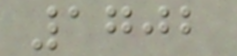1702
